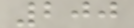200
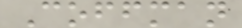Coffman
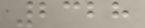2328
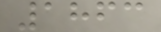1863
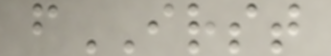fIRST
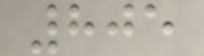805
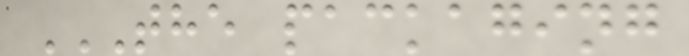THE PACKAGING
